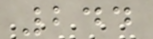244
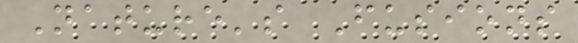Nature's Fusions
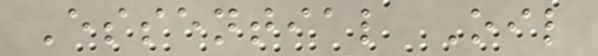Essential Oil
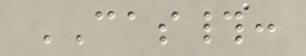CAS#:
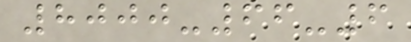8000-66-6
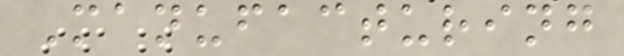Manufacturing
